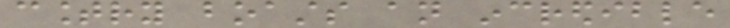country boasts an incredible
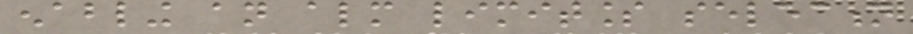enabling an almost limitless selection
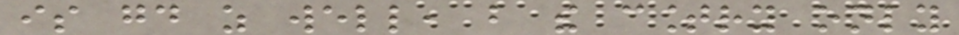is good as well, but the country only
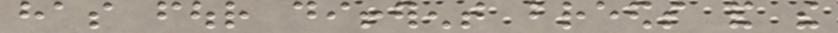has four different breeds and the
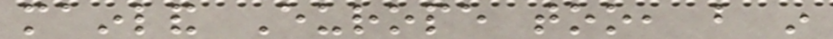mainland Europe too, but in
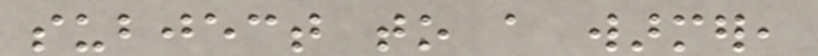subject to a warmer,
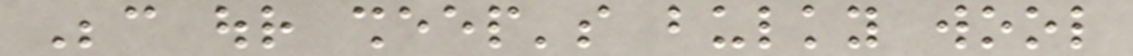Because our sheep's bulky wool
